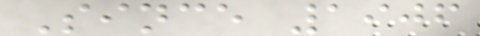Since 1906
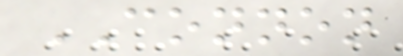CONNON
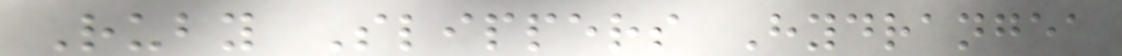Ruby Slippers Hydrangea
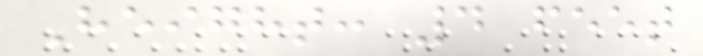Height: 4 feet
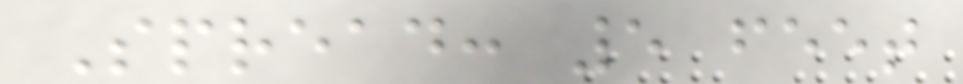Spread: 5 feet
